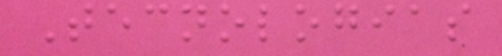Tecnologias
